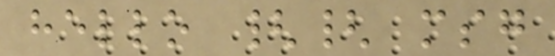hello {{ msg
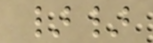}}
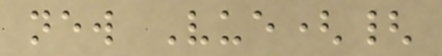new Vue({
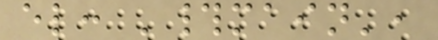el: '#main',
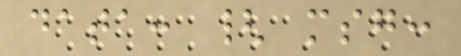data: { msg:
